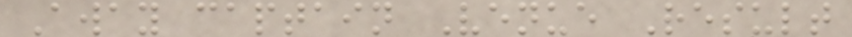Away captain Venue Result
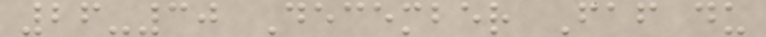26-30 December Faf du
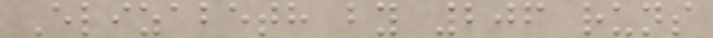Elizabeth by 206 runs
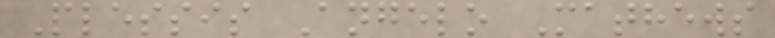Plessis Angelo Mathews
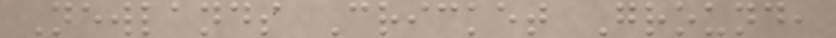Newlands Cricket Ground,
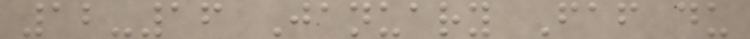12-16 January Faf du
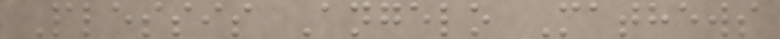Plessis Angelo Mathews
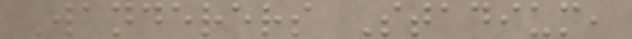Wanderers Stadium,
